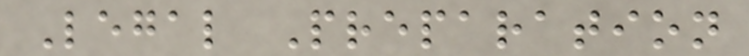Legal Preparation
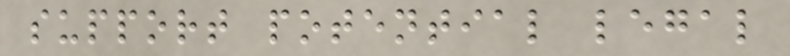support potential legal
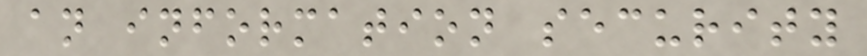an information security
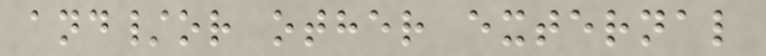and/or other external
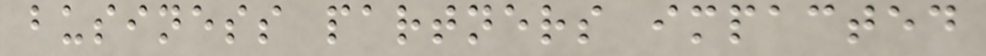business partners impacted
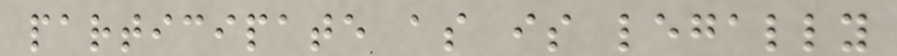participate as is legally
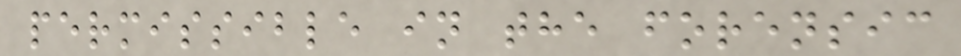permissible in the forensic
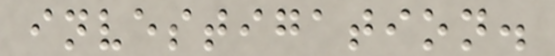investigation.
